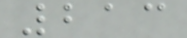213
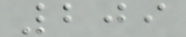209
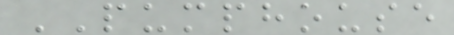PUMPHOUSE
